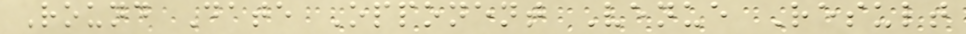Round Date Opponent Venue Result
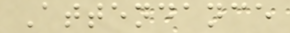Attendance
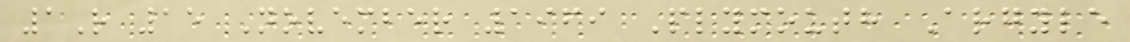1R 15 November 1969 Plymouth Argyle
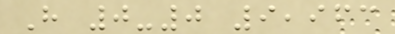H 0-0 9,963
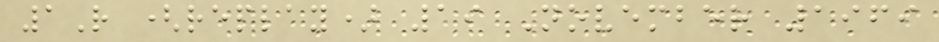1R (replay) 19 November 1969
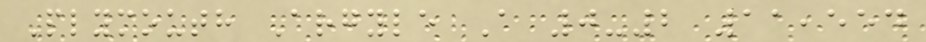Plymouth Argyle A 0-2 11,554
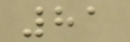81
